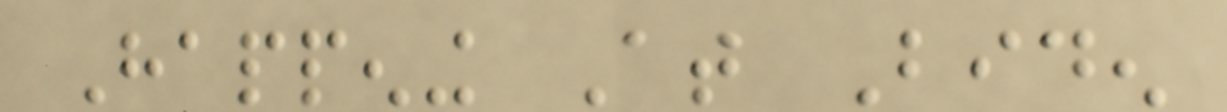Happening At Biden
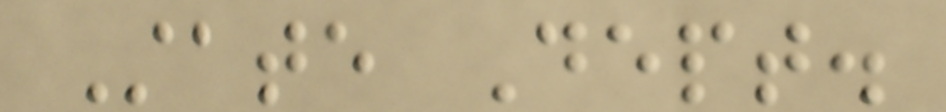State Dept.
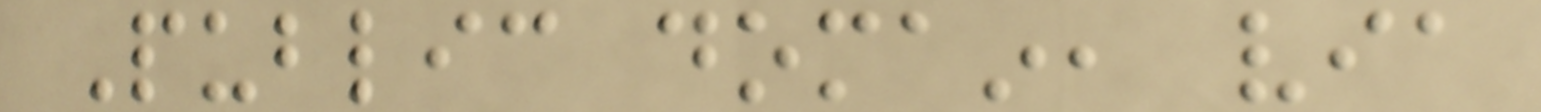Public domain, via
